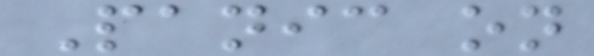Panic on
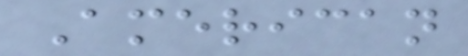American
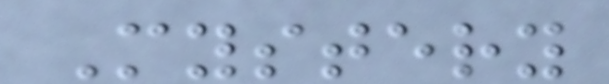Mystery
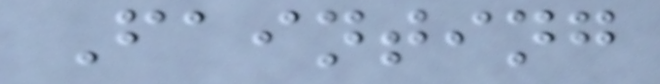Fainting
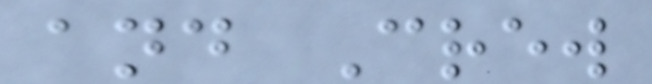and Crew
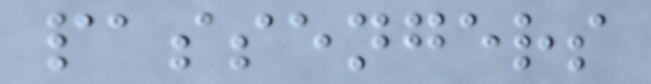passengers
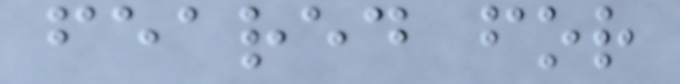feared for
